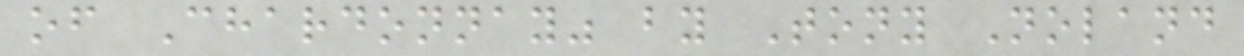of Chardonnay" by Tony Noland
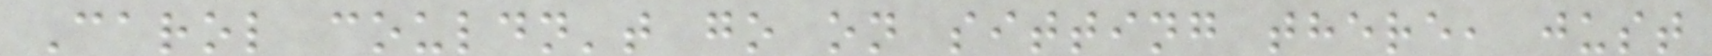Carol couldn't go on sitting there, just
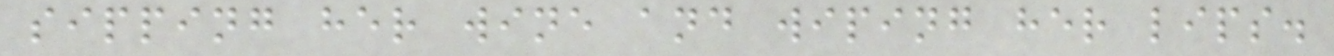sipping her wine and wiping her lips.
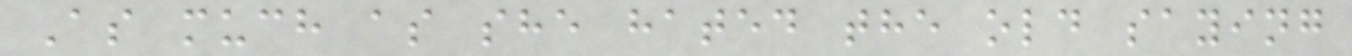As much as she hated the old saying
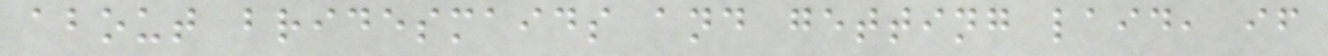about bridesmaids and getting laid, if
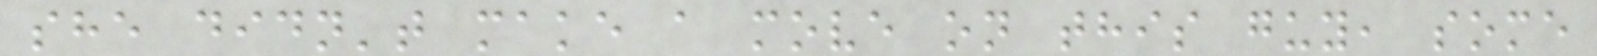she didn't make a move on this guy, some
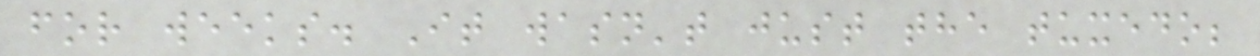for weeks. It wasn't just the tuxedo;
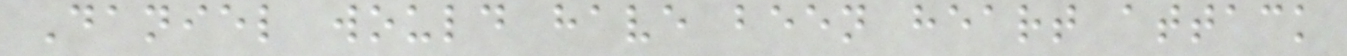Daniel would have been heart attack
